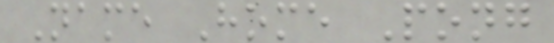Name Home Pong
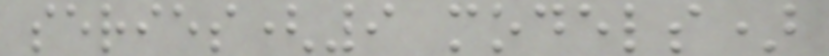series(9 models)
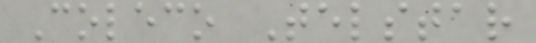Coleco Telstar
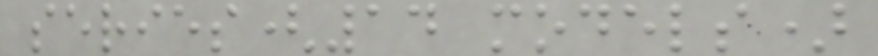series(14 models)
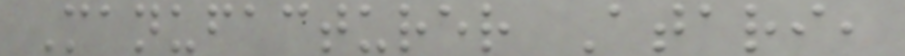Manufacturer Atari,
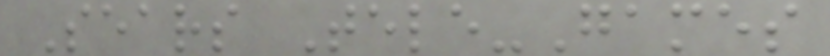Sears Tele-Games
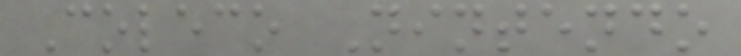Coleco Nintendo
